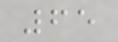65
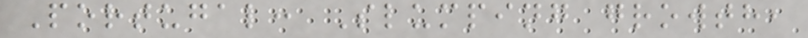Portugal: Slumping growth,
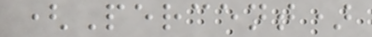(Percent)
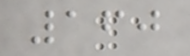160
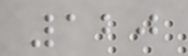120
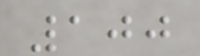100
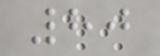80
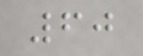60
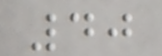40
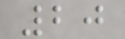20
